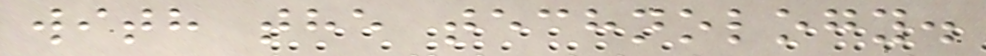with the technology.
